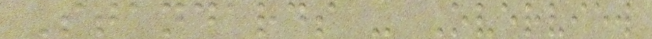Standards - Overview
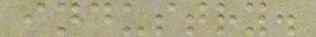industry.
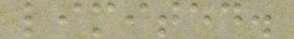limited.
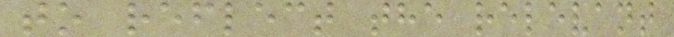to reflect the relevant
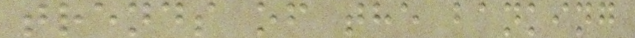trends of the banking
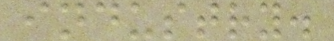industry.
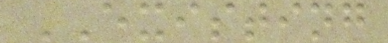EXISTING
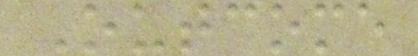Outcome
